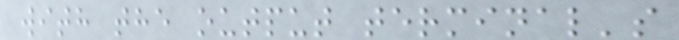with the output terminal's
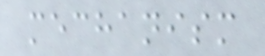mechanism
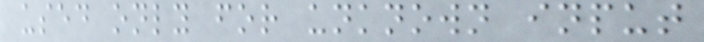used only for unknown input
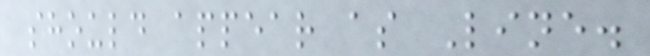should appear as Line.
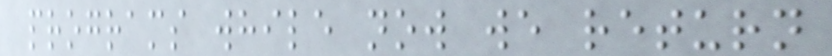programs while now we return
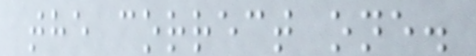the correct one.
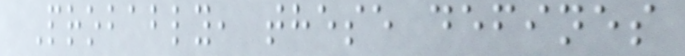Probably, these defines
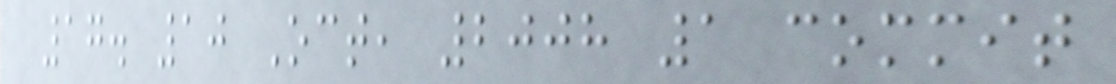17. 10 Oct, 2008 1 commit
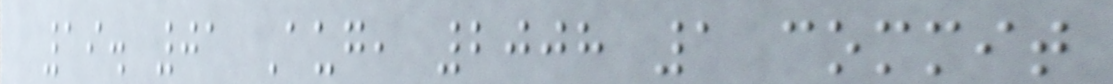19. 01 Aug, 2008 1 commit
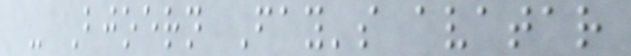- Bjoern Fay's avatar
